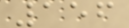156
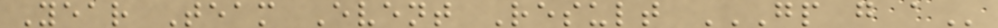Year Team Event Result GP G A
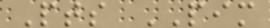Pts PIM
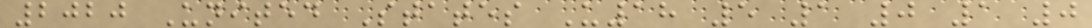2020 United States U18 5 1 0 1 0
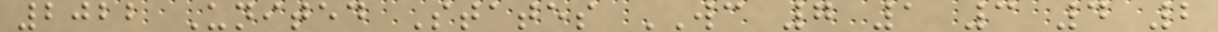2022 United States WC 7 1 3 4 2
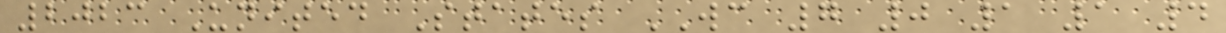2023 United States WC 7 0 1 1 4
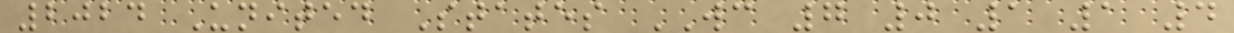2024 United States WC 7 0 1 1 4
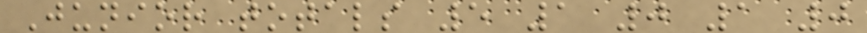Junior totals 5 1 0 1 0
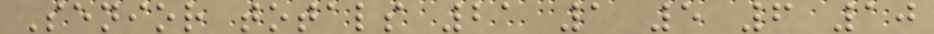Senior totals 21 1 5 6 10
